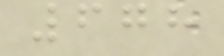678
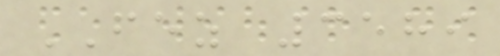FEZ 3589
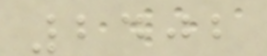2402
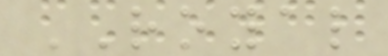ROYAL
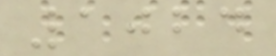1024
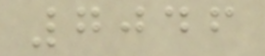7046
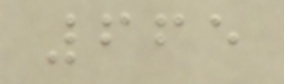665
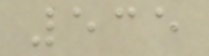535
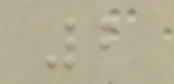2
